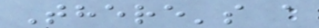There's a
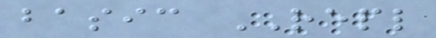basic REPL
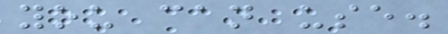you can use.
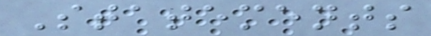Statements
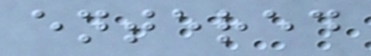entered
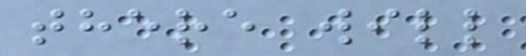there will
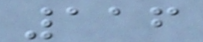116
